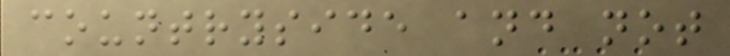countryside and not
